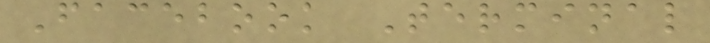Facebook Terminal
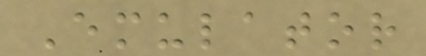Emulator
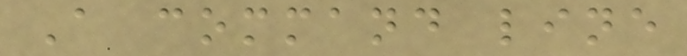A command line
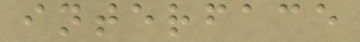interface
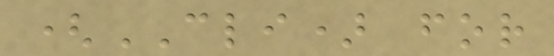(CLI) for
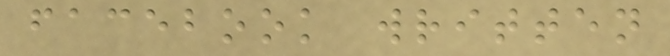facebook written
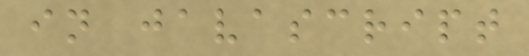in javascript
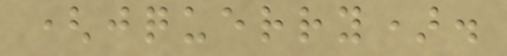(jquerry).
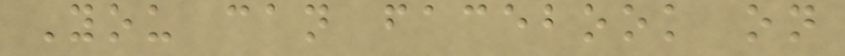You can facebook on
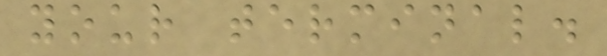your terminal.
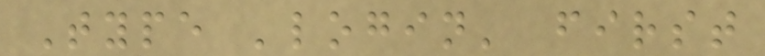Type 'login' first
